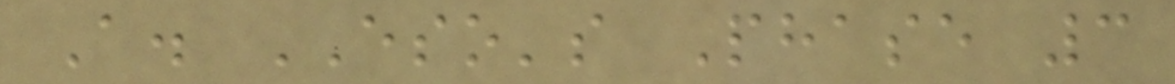A. ESO's Phase 3
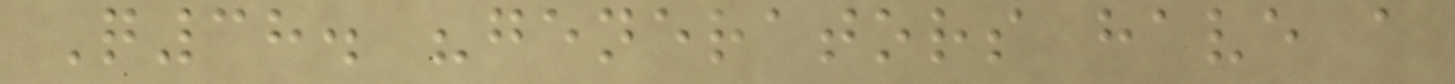Q38. "generators have a
